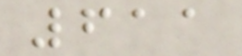611
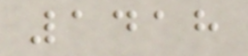1418
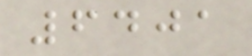6401
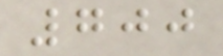700
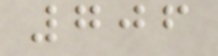706
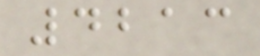4213
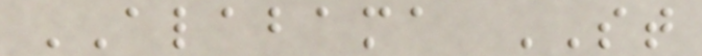ALABAMA ST
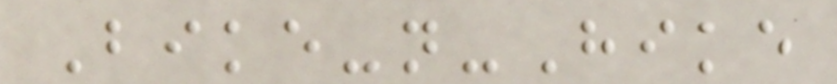Bike-n-Hike
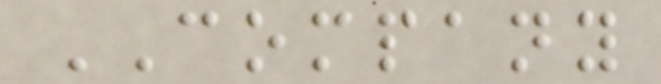COMPANY
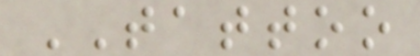TATTOO
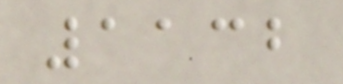1132
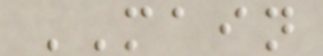MAIN
